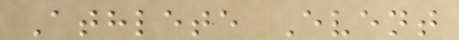Athlete Event
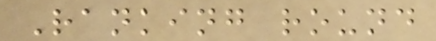Ranking round
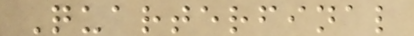Quarterfinal
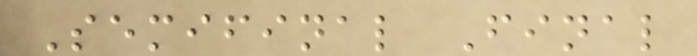Semifinal Final
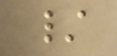/
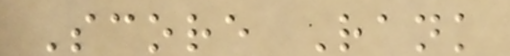Score Rank
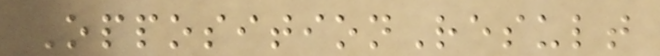OppositionResult
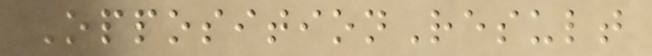OppositionResult
